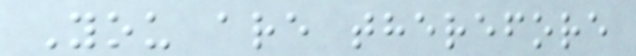You are therefore
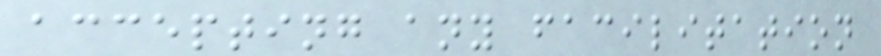accepting any facilitation
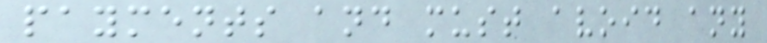payments and must avoid any
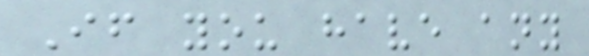If you have any
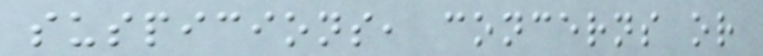suspicions, concerns or
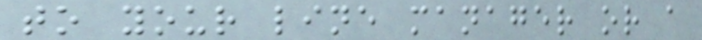to your line manager or a
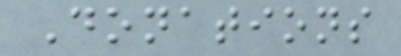Donations
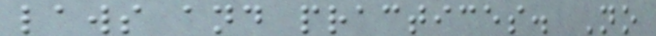laws and practices. No
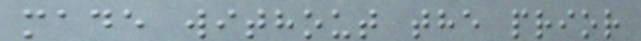made without the prior
